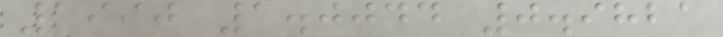1990 1.0044 0.9821
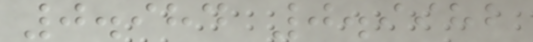0.984 0.9982
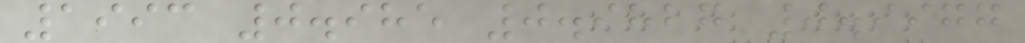1993 0.985 0.9827 0.9977
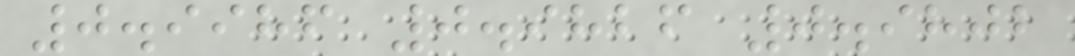0.9986 0.9826 0.9802
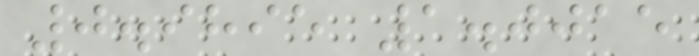0.9895 1.0015
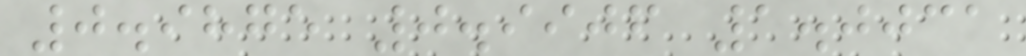0.9875 0.9906 1.0031
